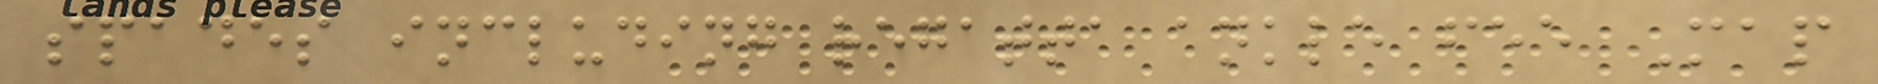spades including regatta ankle fee Map
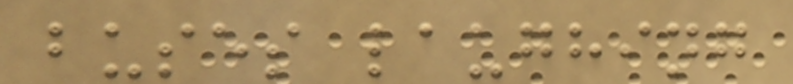buses laughing
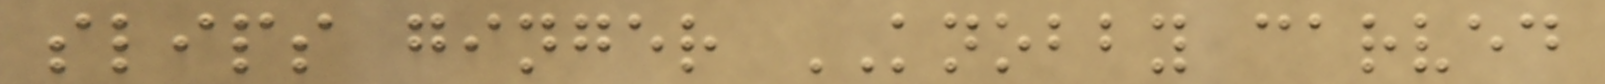slips ginger KNOBBY carved
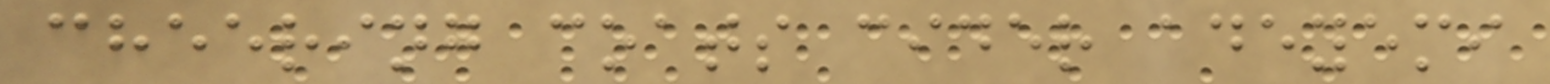cheering coats cider adeyemi
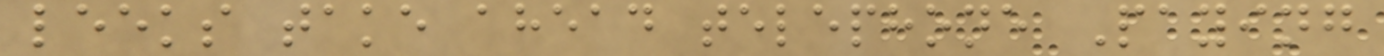leeks take ahead telephone Paying
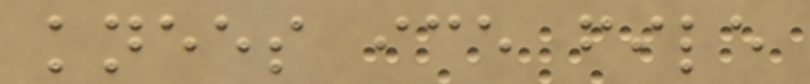knees ice file
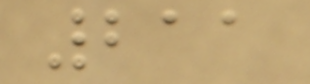211
